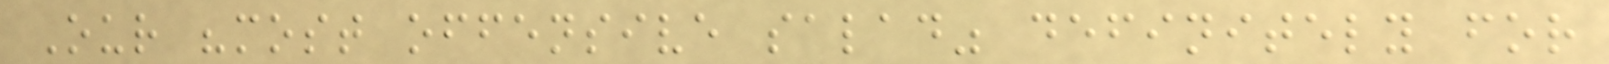Our "most offensive salad" definitely for
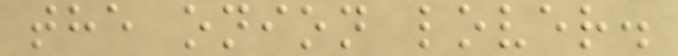the onion lover.
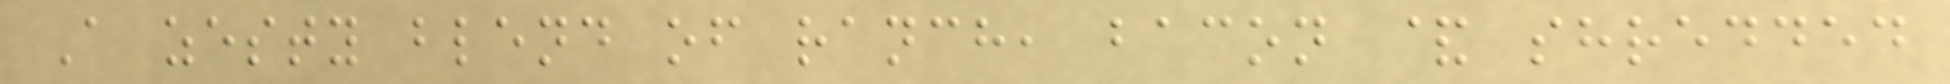A zesty blend of ranch, bacon & shredded
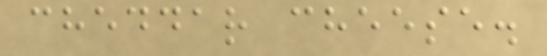cheddar cheese.
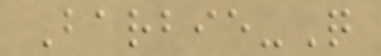Barbie-Q
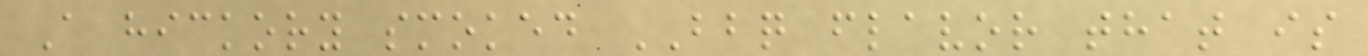A hickory smoked BBQ flavor that is
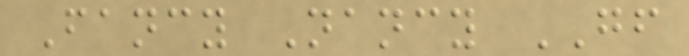Fancy Nancy GF
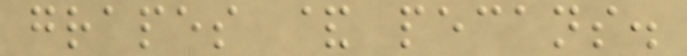grapes & pecans.
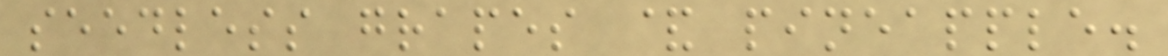seedless grapes & pineapple.
